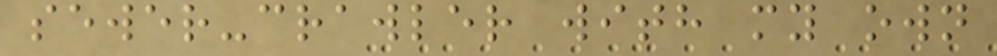sewer-crawler with my own
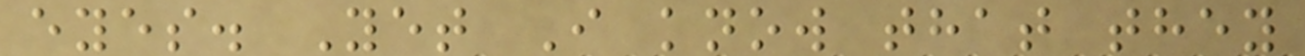eyes. Yet I know that they
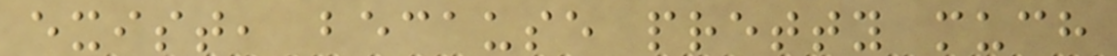exist, because pretty much
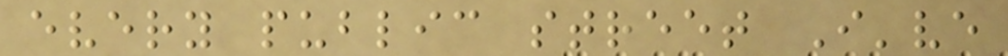every public street I've
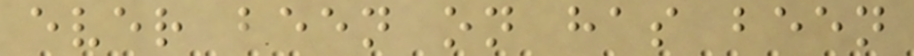ever been on has been
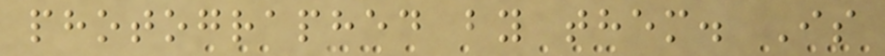photographed by them. Is
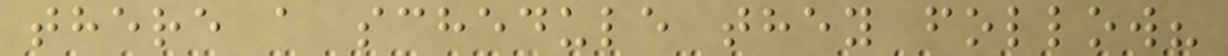there a schedule they follow?
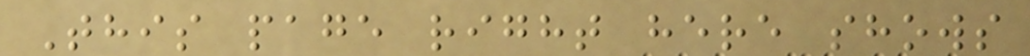This page right here shows
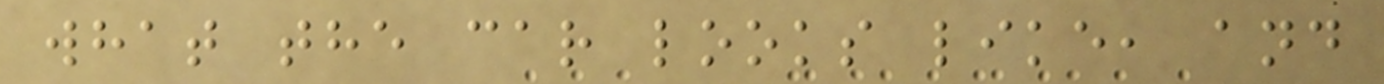what the car looks like, and
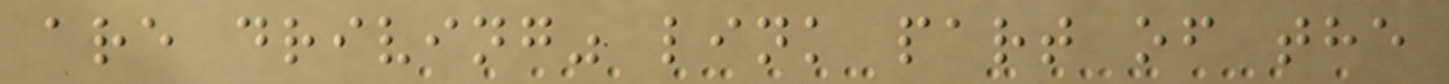are driving" link part of the
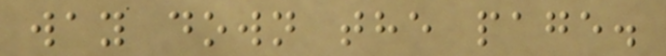way down the page.
